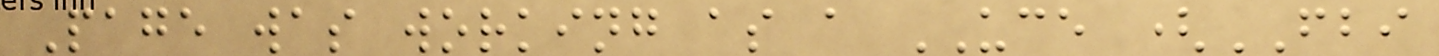Page was working as a UCE (FBI
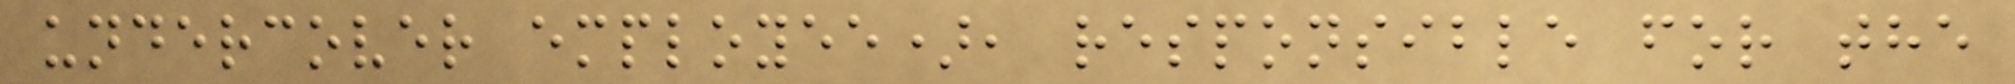undercover employee), responsible for the
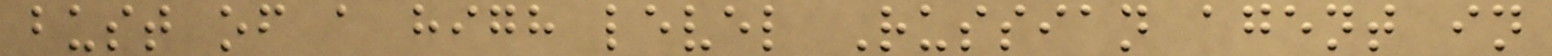bust of a high level Russian agent in
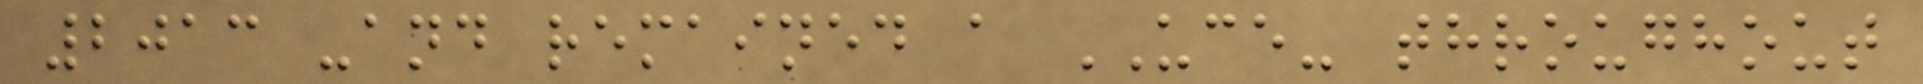2013 -and remained a UCE- throughout
